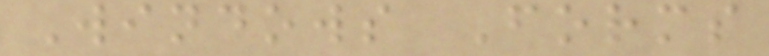Windows Forms
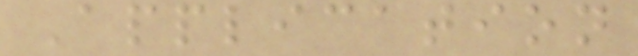Application
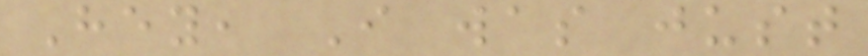Hey, I was just
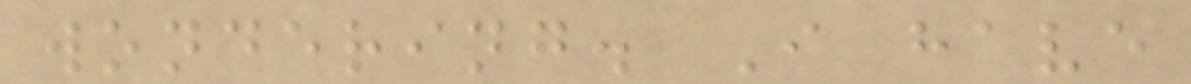wondering. I have
